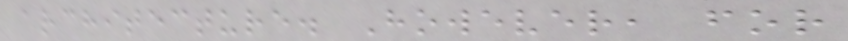architecture. However, for
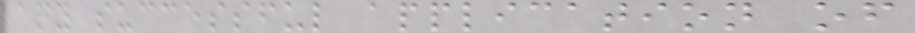any successful application of
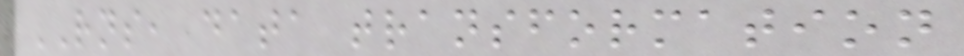RNS, data transformation
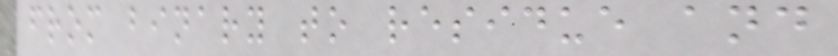from binary to residue and
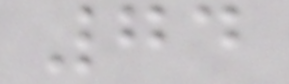74
